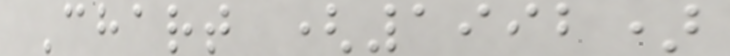Chart (1992)
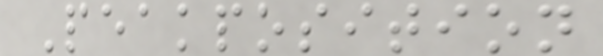Peakposition
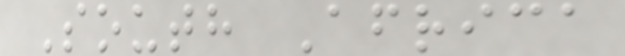South Africa
